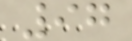97
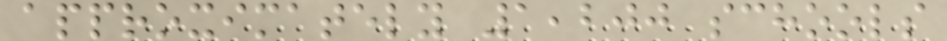approximately 1,200 schools
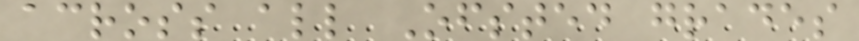across all Ofsted grades
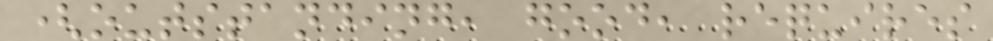(outstanding, good, requires
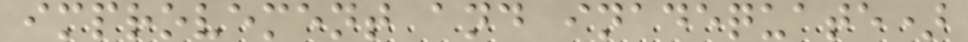improvement and inadequate)
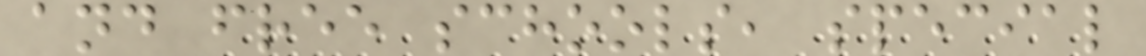and free schools, special
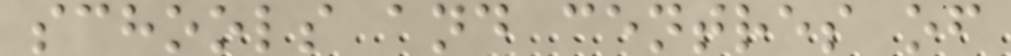schools and centres of
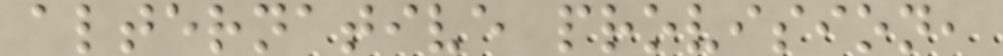alternative provision,
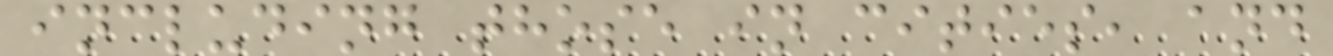including those in cities, and
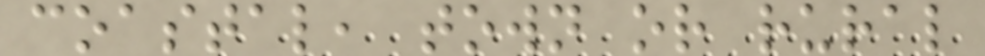coastal, town or rural
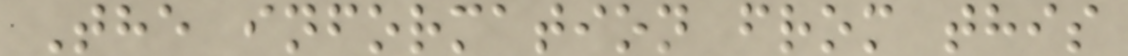The information from this
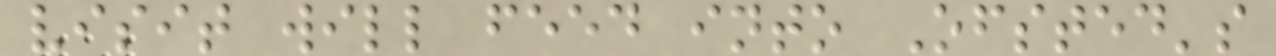visit will feed into Ofsted's
